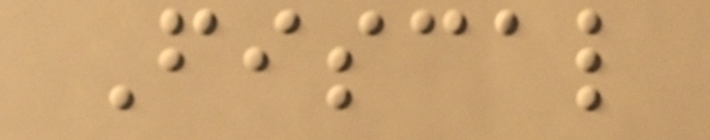Fiscal
